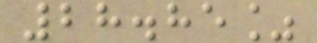28.85%
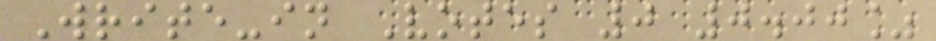Write-in Votes 0 0.00%
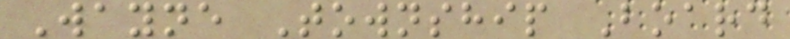Wayne Township Board
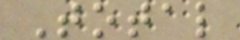Total
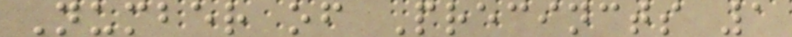Number of Precincts 1
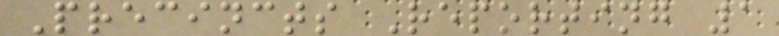Precincts Reporting 1
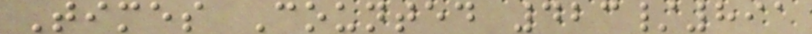Times Counted 423/891
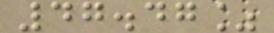47.47%
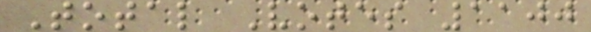Total Votes 1100
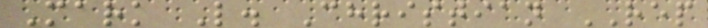Mark L. Christian REP
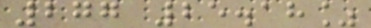277 25.18%
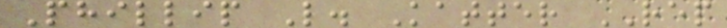Phillip L. Katter REP
